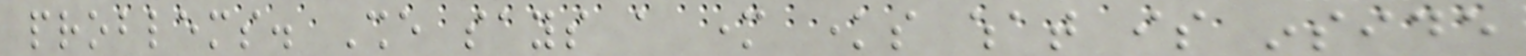problems. She says a mother knows what is inside
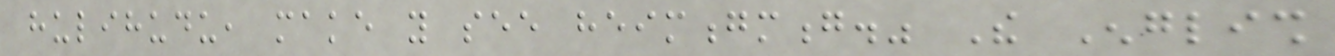hulihudu, make you see heimongmong." The English
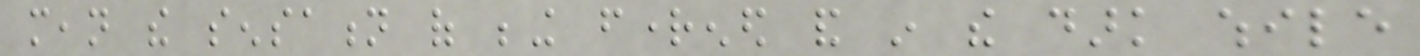mean the sensation of being frightened and in the dark while
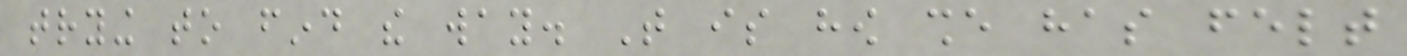trying to find the way. That is how she has felt
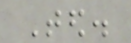Ted.
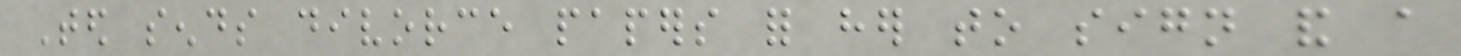Ted sends divorce papers for her to sign and a
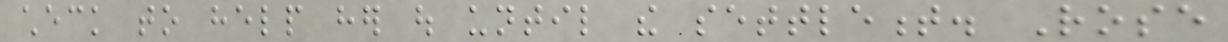check to help her out until the settlement. Rose
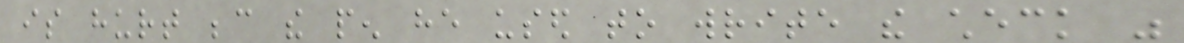is hurt because the pen he used to write the check was
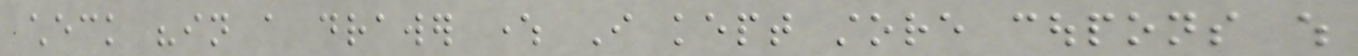check "in a drawer where I kept store coupons which
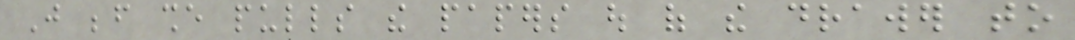Just before she pulls the papers out of the drawer to
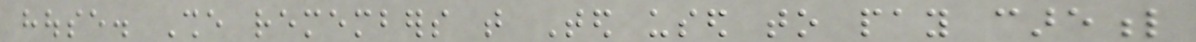house. She remembers that Ted used to pay careful
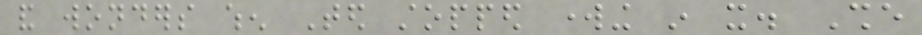and wonders when Ted stopped working in it. She
